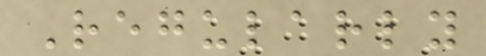Regularly
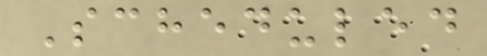Scheduled
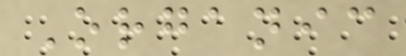Organic
